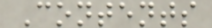Contents
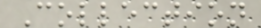Collection
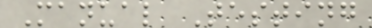Manual Testing
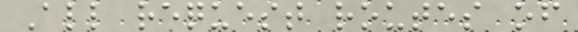All request routes of
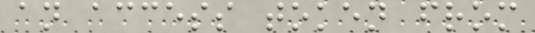an access token from
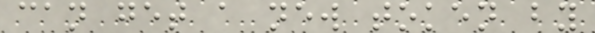can get a new token by
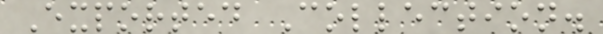Exported Collection.
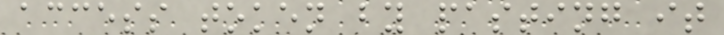access token by pasting it
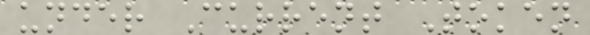under Current Token
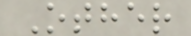Other
